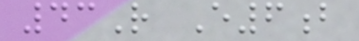43R E6b
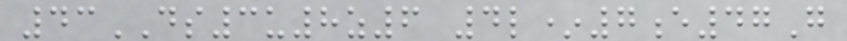43DS3u8z6 4l*7e47G
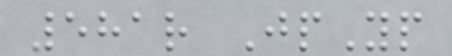581r JpYp
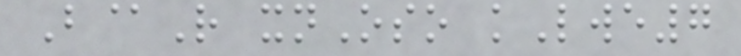B@R xnOso kLwe7
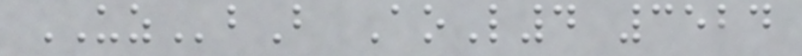UZbB AoL4 3524
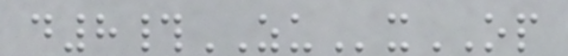d8#ZUxOP
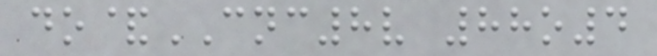do&CNC8v 88o4
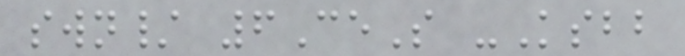swn/ 6CeS -Ksbb
